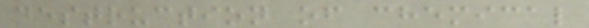destruction of chemical
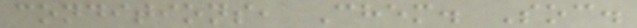conditions, Chem. Soc.
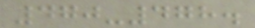470-478.
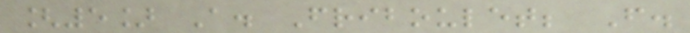[5] A. Friboulet; F.
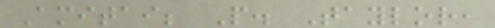Amitai; P. Taylor,
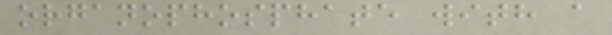organophosphate with a
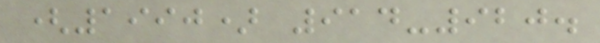(1990) 914-920.
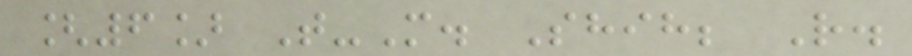[6] T-M. Shih; R.
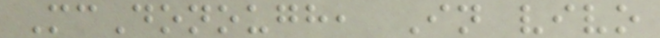McDonough, In vivo
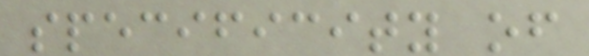specificity of
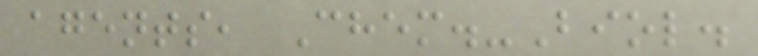agents, Chem.-Biol.
